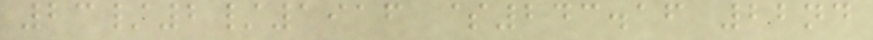23/2/1916 $243.16 22nd
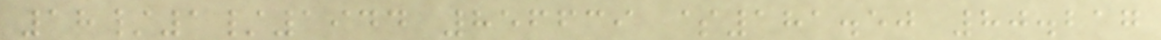18/1/1944 856639 $181.50 80.217
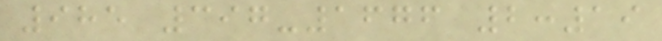985 397-1676 2:19
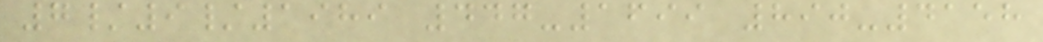7/9/1989 447-1699 890-4158
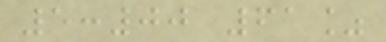5:00 61%
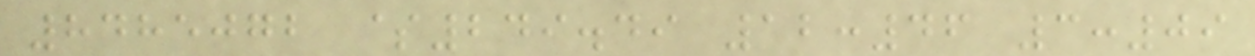8485072 $249.49 12:46 3:09
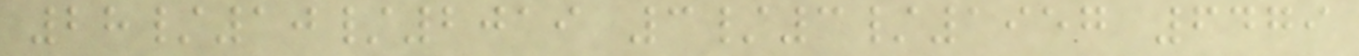28/10/2019 3/3/1957 6479
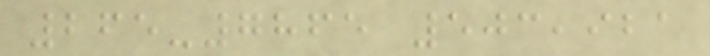265-7865 503,921
